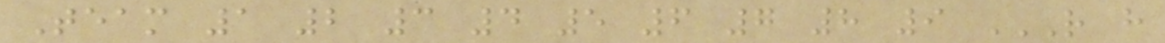Team 1 2 3 4 5 6 7 8 9 R H
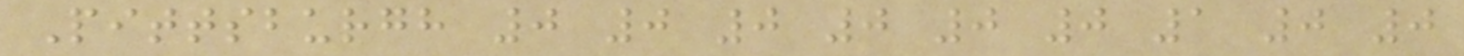Pittsburgh 0 0 0 0 0 0 1 0 0
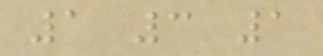1 3 1
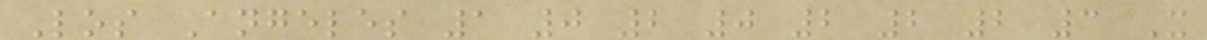Los Angeles 1 0 2 0 2 2 2 3 X
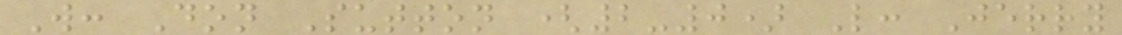W: Don Sutton (2-0) L: Jerry
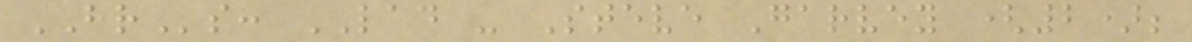HRs: LAD - Steve Garvey (2);
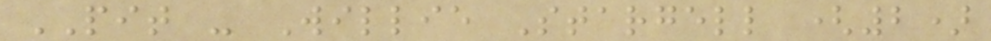PIT - Willie Stargell (2)
